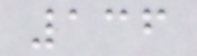136
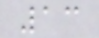13
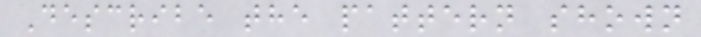Describe the pattern shown
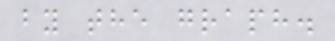by the graph.
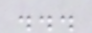...
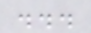...
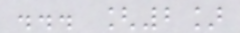... [2]
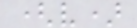(v)
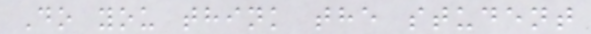Do you think the student
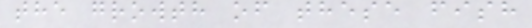the growth of these fish
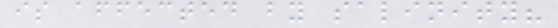is affected by salinity?
